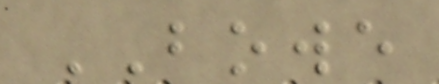BOWE
